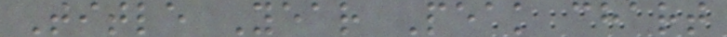Title Year Peak chart
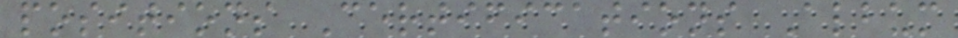positions Certifications Album
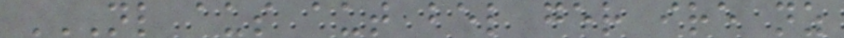NL AUS AUT BEL GER IRE NZ
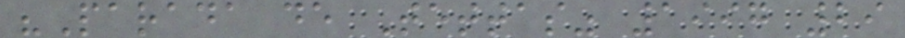"Parada de Tettas" 1997 29
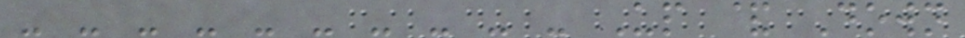- - - - - - - - - - Up & Down
